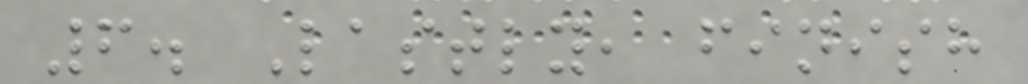6. Lastly, finish
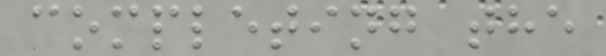completing the
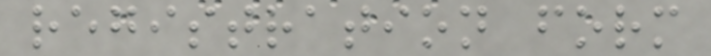registration form
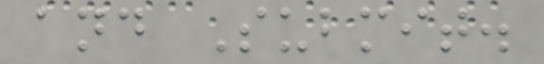and Submit.
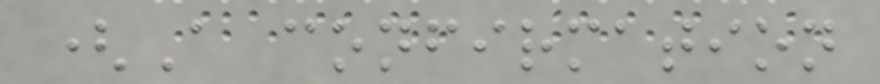(A confirmation
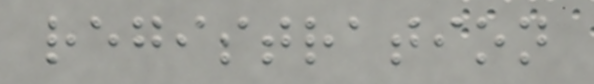registration
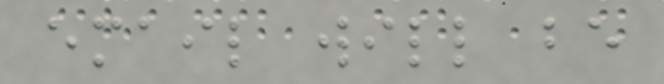email will be
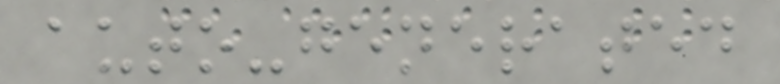auto-generated
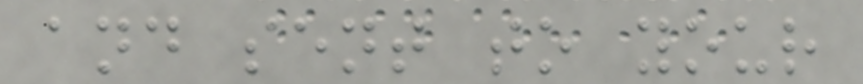and sent to your
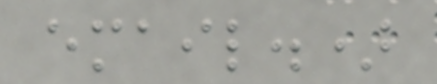email.)
